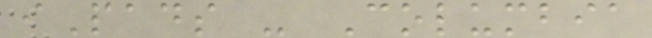iPads - Columbia
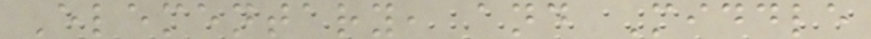Elementary, and Middle
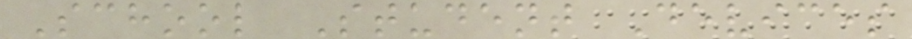School Student Devices
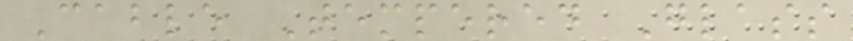Cable Tempered Glass
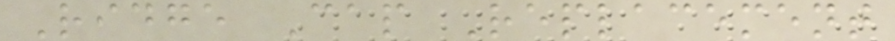Ridge Cap Replacement
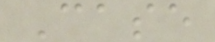Case
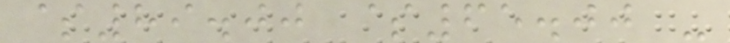$89.00 $65.00 -
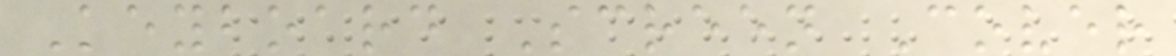Keyboard Screen Cover
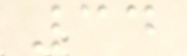34
